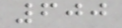600
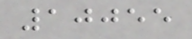10055
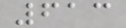613
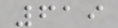619
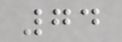74
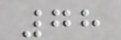78
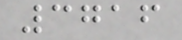3716
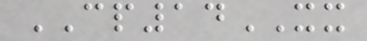CP14XX
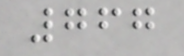767
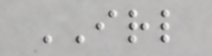IRL
